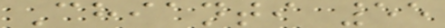Chianti 55
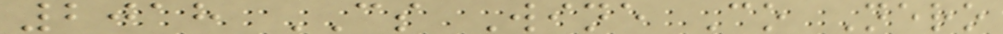2018 CS Wine Co Nero
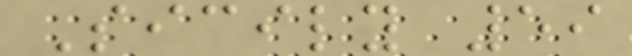Sicily 59
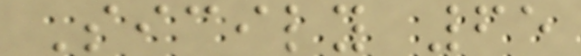Sicily 65
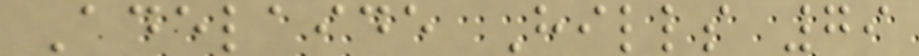Adelaide Hills 79
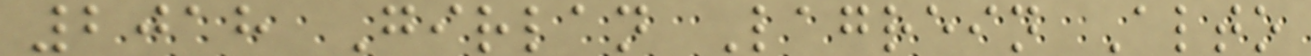2018 Girlan Lagrein Alto
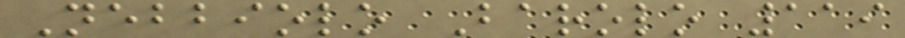Nebbiolo Barolo 119
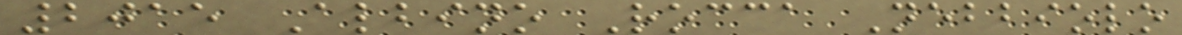2015 Albino Rocca Nebbiolo
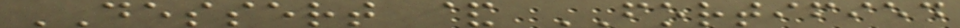DESSERT & FORTIFIED
